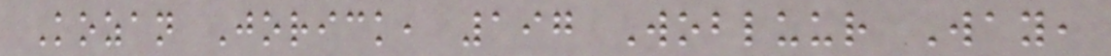Kozan Jorick, 197 Wobluur Way,
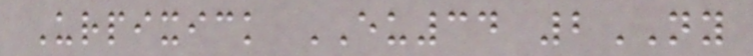Urpixick EU34 2NY
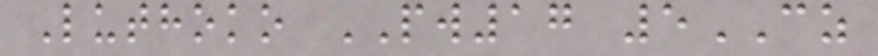Luthoko PW17 5CZ
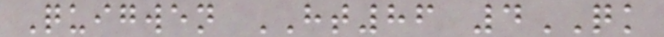Quigwen HT86 4QK
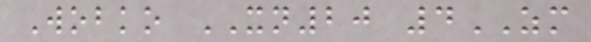Wobko XN20 4ZM
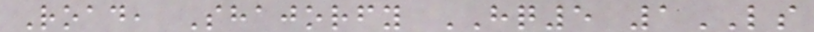Road, Shajorfy HQ5 1LS
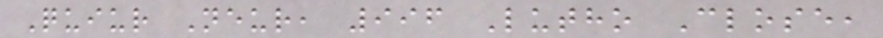Quiur Neur, 996 Lutho Close,
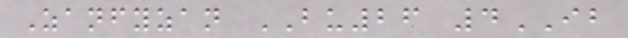Zanfyzan BU26 4IB
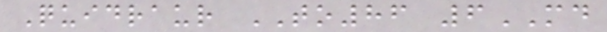Quidraur TO86 6MD
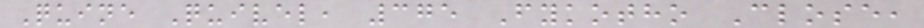Quine Quivel, 375 Fykotho Close,
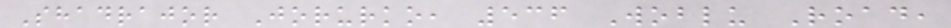Shadrajor Jorurko, 536 Woblu Road,
